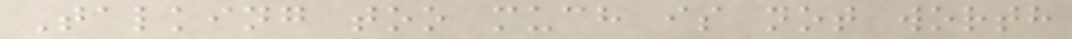Talking too much is not worth
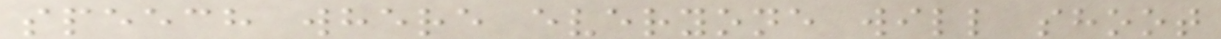speech where everyone will shoot
